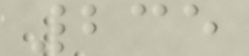235
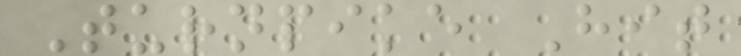Turnpike Hit
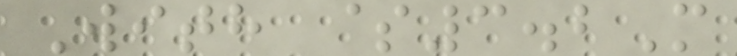With $3.2M
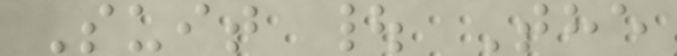Suit | The
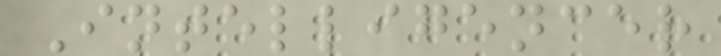Intelligencer
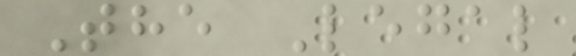The Legal
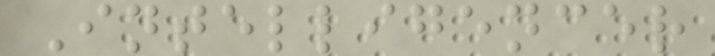Intelligencer
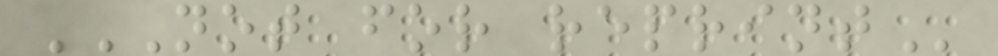NOT FOR REPRINT
